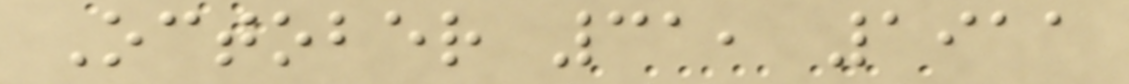October 31, 1911
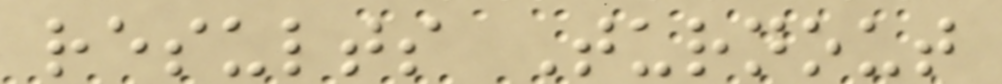results Turnout
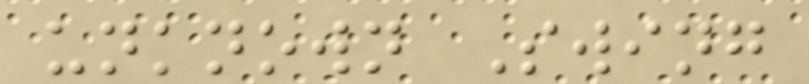unknown Swing
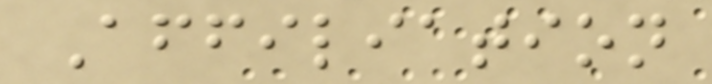Affiliation
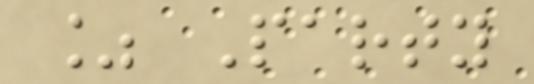% Party
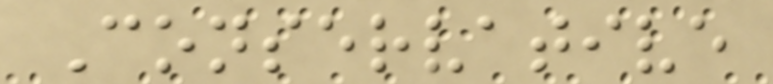Conservative
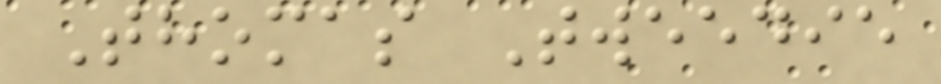Thomas Tweedie
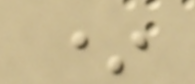*
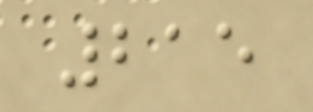215
